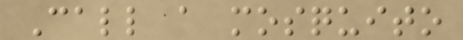Call a mosquito
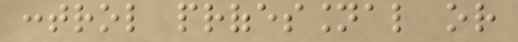control professional or
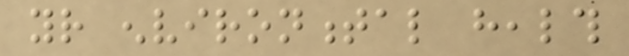your environmental health
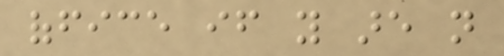office if you are not
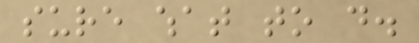sure what to do.
